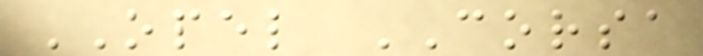OPEL CORSA
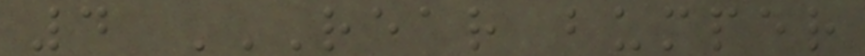4 REAR BUMPER
